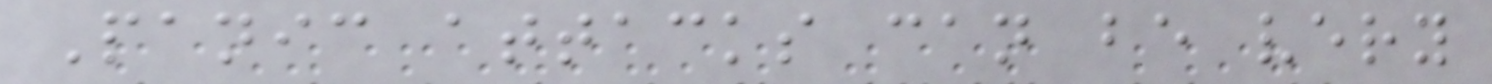Panic attacks can be very
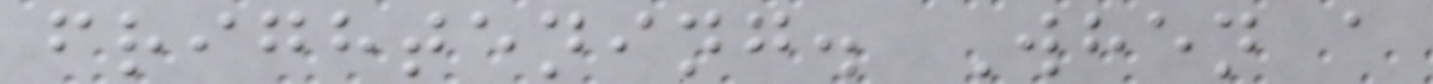frightening. When a
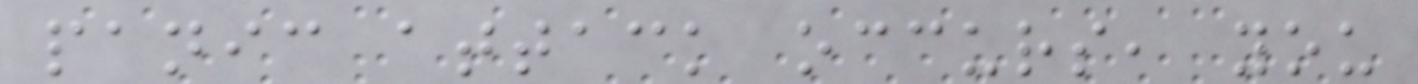panic attack occurs, you
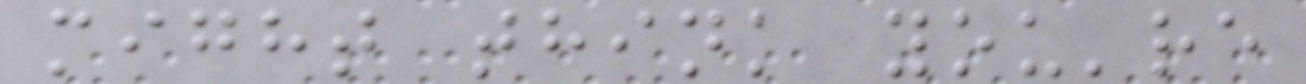might think you're
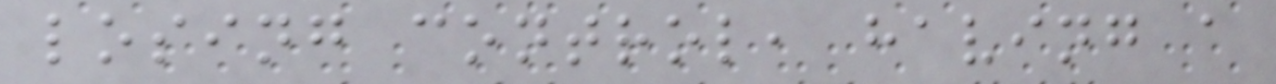losing control, having a
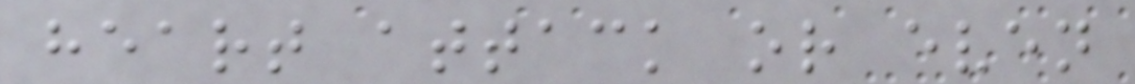heart attack or even
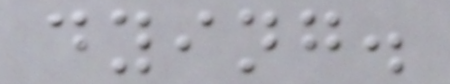dying.
